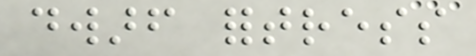dwarf fortress
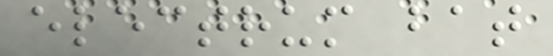electrum bat
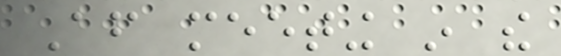After meeting in the
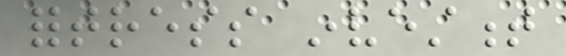fortress investment
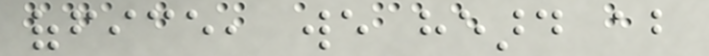office, we heard about
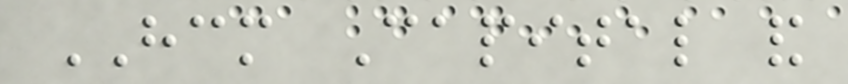HCM Capital and
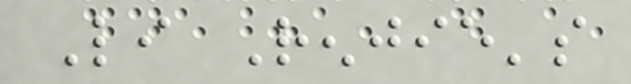Li Renjie's
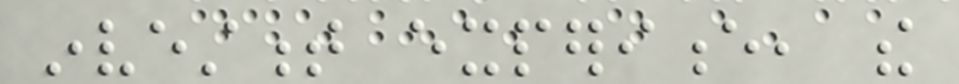investment experience, the
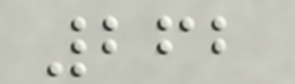262
